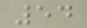54
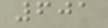601
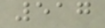517
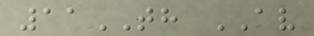11TH AV
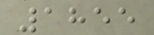1855
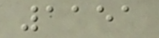1151
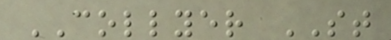COLLYER ST
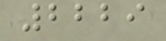2229
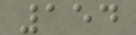154
